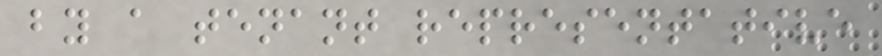by a tenant representative
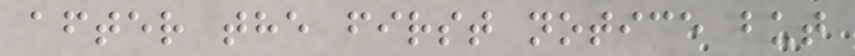after the first notice but
